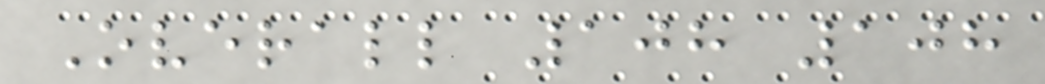Overall 108 108
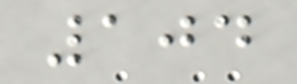104
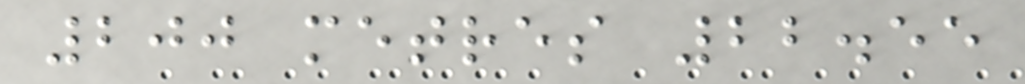200 metres 22.55
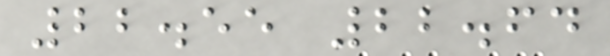22.55 22.64
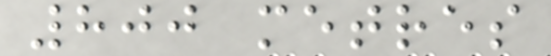800 metres
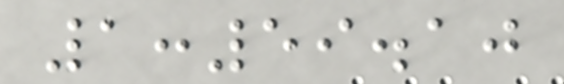1:59.10
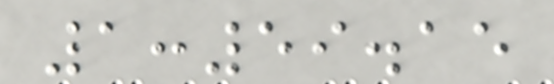1:59.15
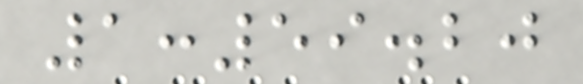1:59.20
